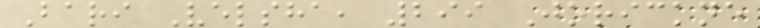Bari Velsha, 299 Jorickne
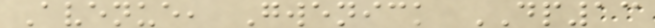Avenue, Gwenick DP13
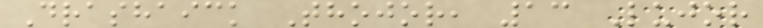Drashaick Thojor, 13 Lujor
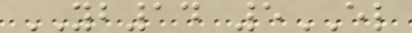YB14 5EL
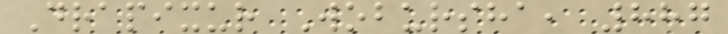Drapixur Wobursha, 887
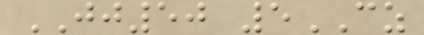JJ50 5CZ
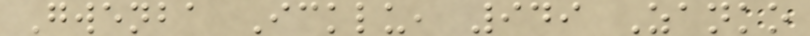Gwenba Icklu, 949 Zanko
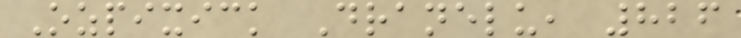Ozpixick Dranelu, 826
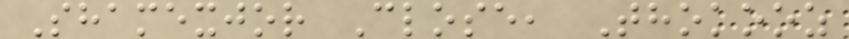Shamexjor Close, Thokooz
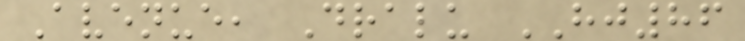Avenue, Dralu HJ86
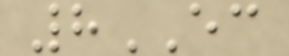8EC
